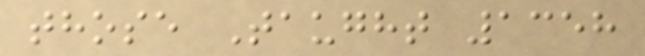those Taught 1358
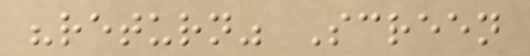"return" Screen
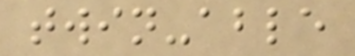twin-able
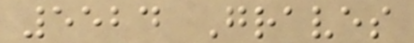5524 Graves
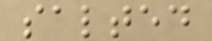salted
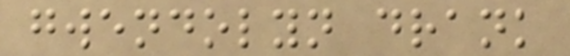gwendolyn drank
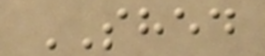SHED
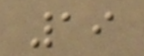19
